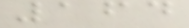164
